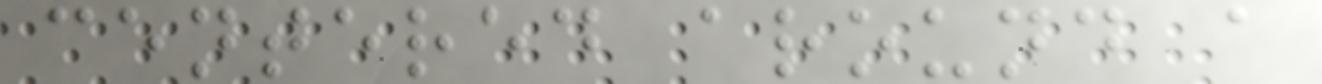centered around a
